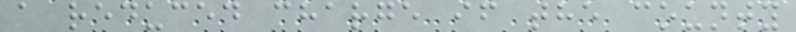a reduced charge if the county
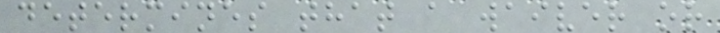determines that a waiver or
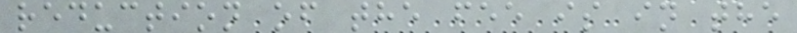reduction of the fee is in the
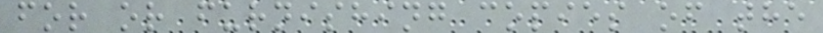for or furnishing copies of the
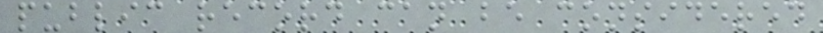public record can be considered
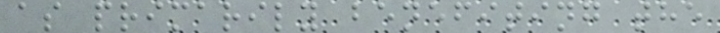as primarily benefiting the
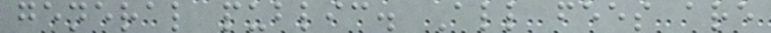general public. All fees are
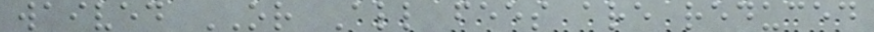waived OR All fees are reduced
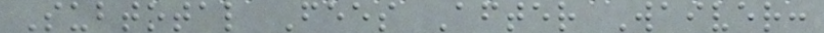Subtotal Fees After Waiver:
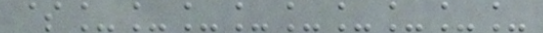$_________
